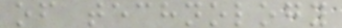of technology
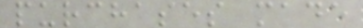purchases made
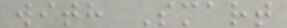with Smart
